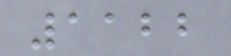1122
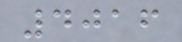4016
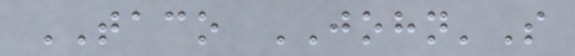TACO JOHN'S
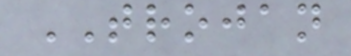TROJAN
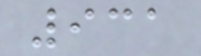931
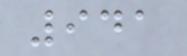941
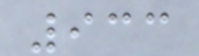933
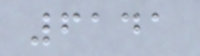6141
